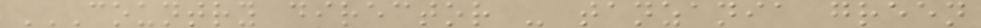COUNTRY DIRECTOR - TANZANIA GREEN
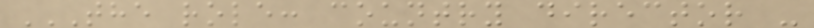THE ROLE: COUNTRY DIRECTOR -
